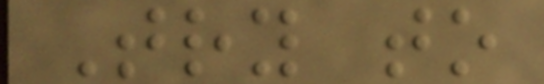Try to
